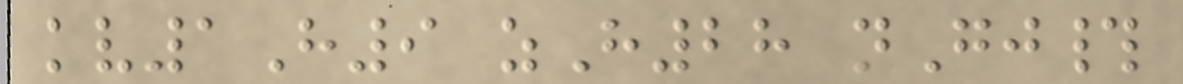kv1H9 zH28 nGj#
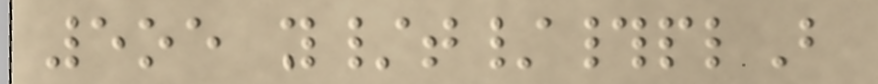5oe y/t/#plB
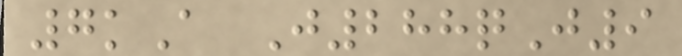7kA J288qJ9
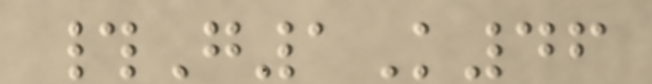#G1K46
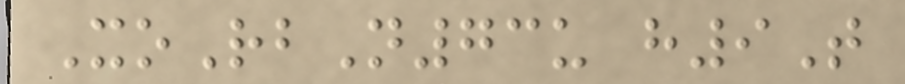XoRbN73u h9T
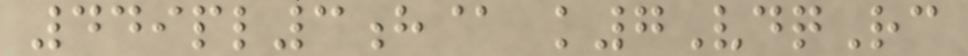449pl3h@ k7VdqRc
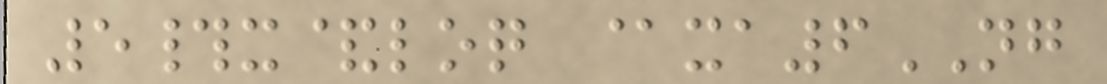5#x&loq @xa6NG
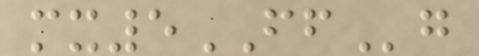mx5FFg
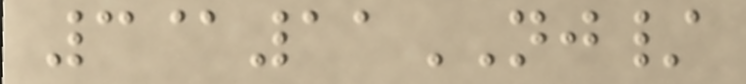3@11NJ/
